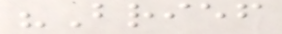"Brief
